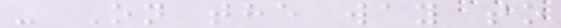- On the way to
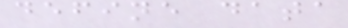define data
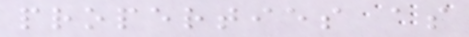properties as
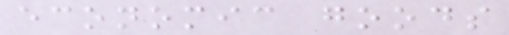economic goods
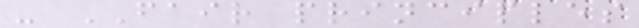- FAIR principles
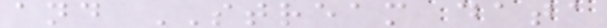and STREAM data
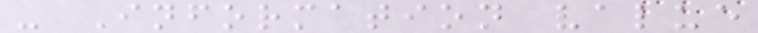- Information value
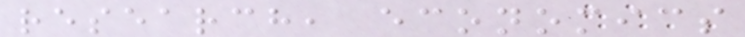research, economics
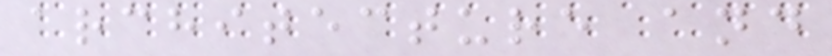architecture and
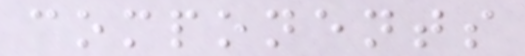components
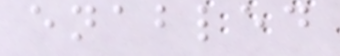enabled
